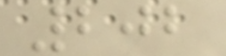202
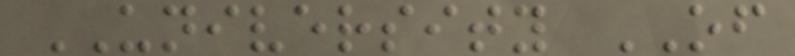UNIVERSITY OF
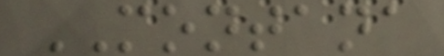MONTANA
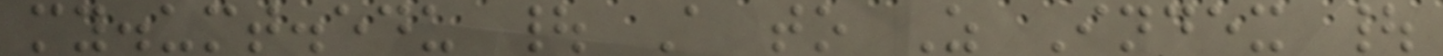my.umt.edu | A to Z Index |
